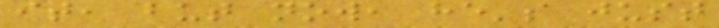it, but now, he's just
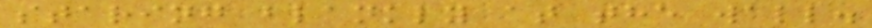staring blankly at the wall.
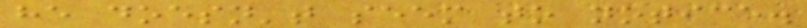he doesn't seem to notice.
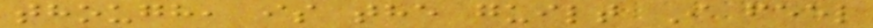though, is the guilt I feel
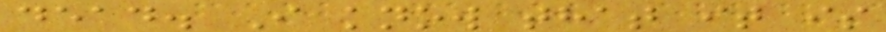dead. I know that it is
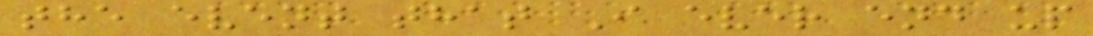the event that I ever end up
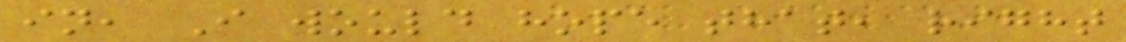in, I would hope that, right
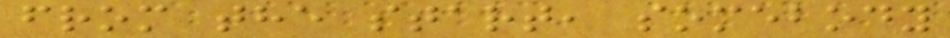from the start, somebody
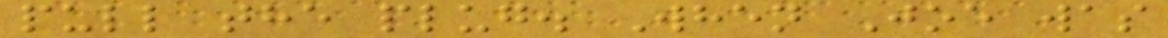pull the plug. When Joe was
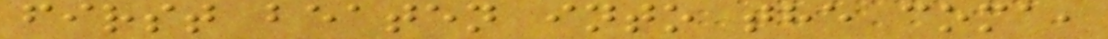first beaten into the coma,
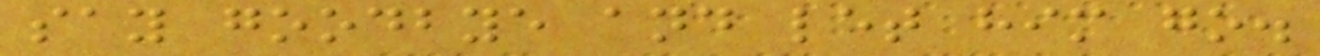say goodbye and let him go.
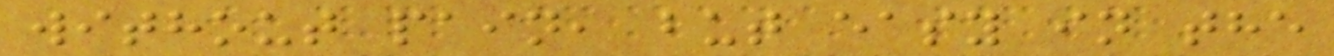without pain, but easy in the
